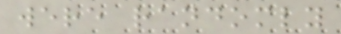were randomly
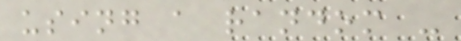using a random -
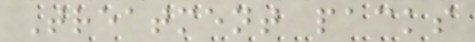Treatment packs
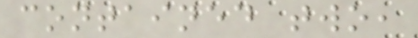contained two,
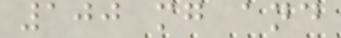100 mg and
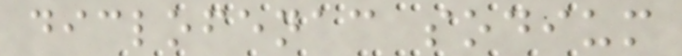diclofenac sodium
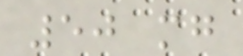50 mg
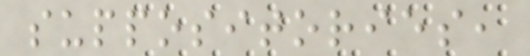suppositories,
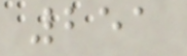251
